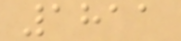1811
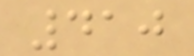410
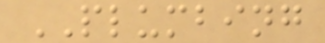PLUMBING
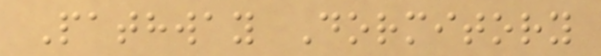Pathway Dormitory
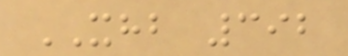XHB 392
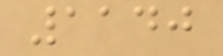1140
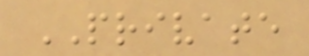PRIVATE
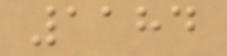1184
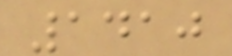1410
